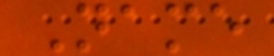Name
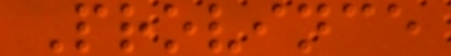Province
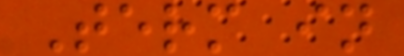Term in
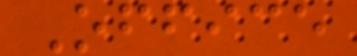Office
